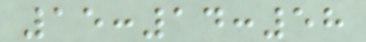15:14:58
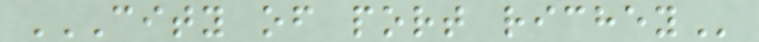CITY OF PORT RICHEY
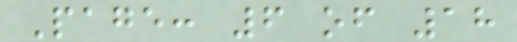Page: 6 of 18
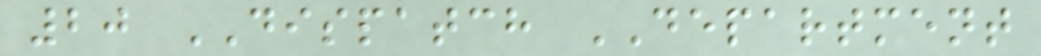20 DISPATCH DEPARTMENT
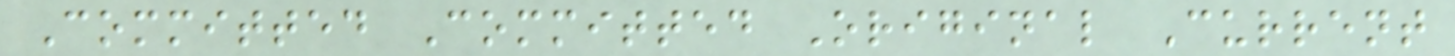Committed Committed Original Current
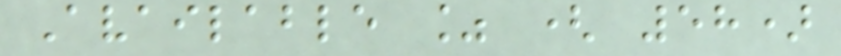Available % ( 58)
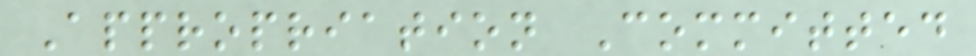Appropriation Committed
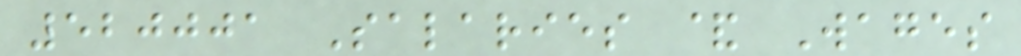520001 Salaries & Wages
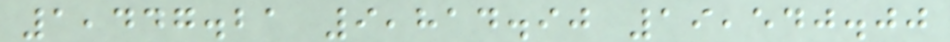1,447.21 9,814.90 19,540.00
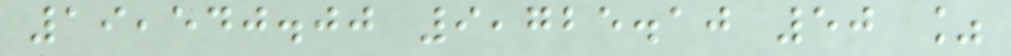19,540.00 9,725.10 50 %
